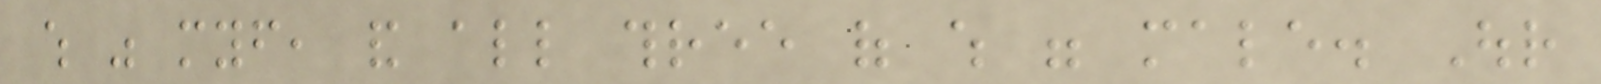which was myself, and all three of which were male. Our
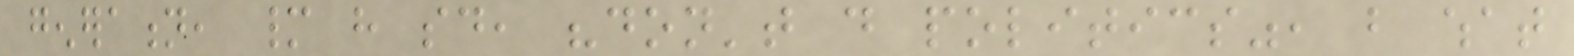generation, many have said, "don't do politics", but what
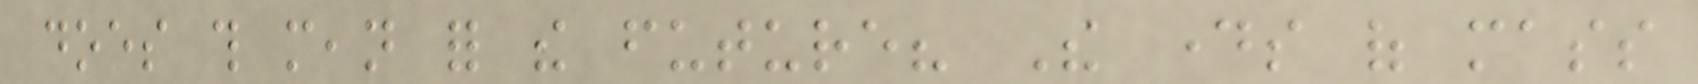does this mean for the future? The days of mass
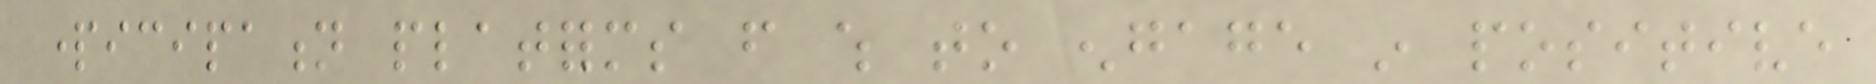participation platforms from which to engage in positive
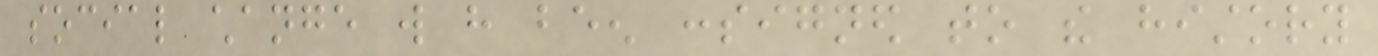social change will have been consigned to the history
